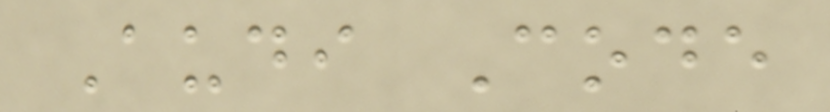Audi Code
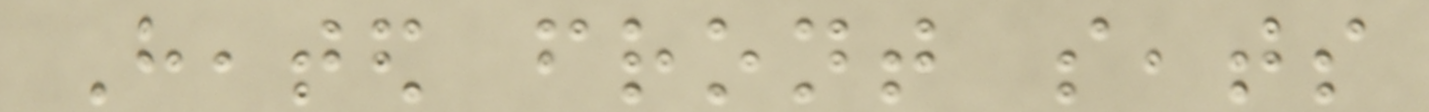Heated front seats
